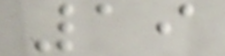19
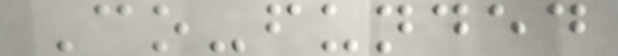Co-funded
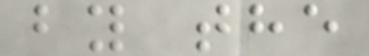by the
